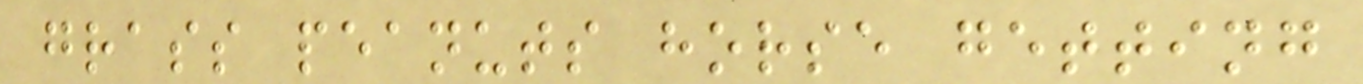grass peanuts horse getting
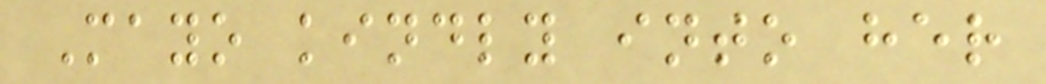Mayo kindly into her
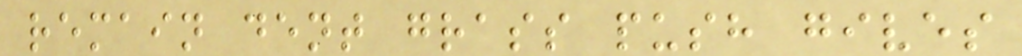remain dent grass push gives
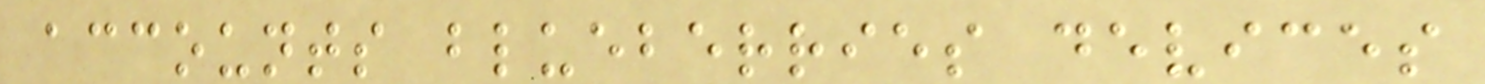accounts blueberries devices
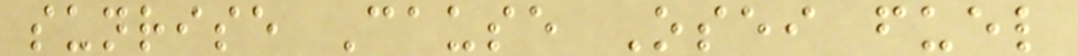sunrise Cause Osei fuel
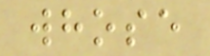whose
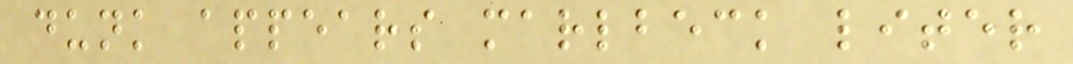dunk appears marlbeck liter
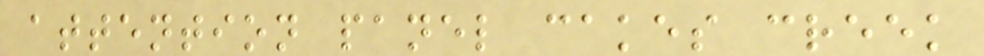attention panel cakes creek
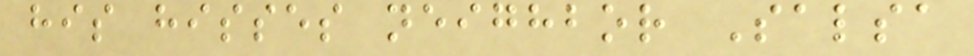his hisses neighbor Salsa
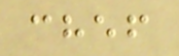chef
